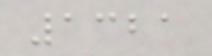1321
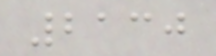2130
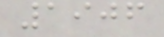1906
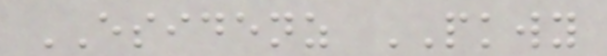ESIDENZ PKWY
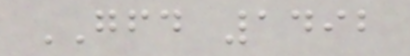GFD 1492
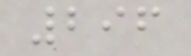296
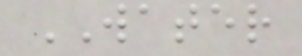WATER
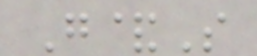G&S
